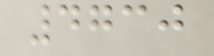4730
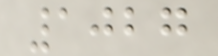1027
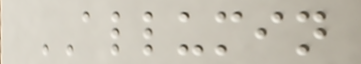ALLUMIN
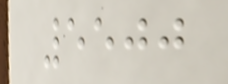5500
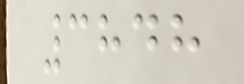3848
